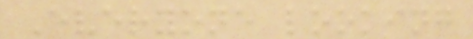Everyone looking
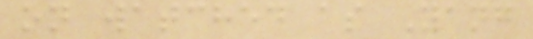on watched as Yang
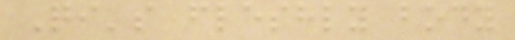Qi's fleshly body
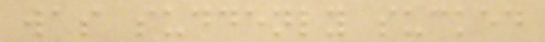was suddenly sucked
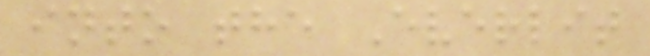into the Everlit
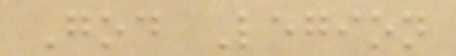God Legion
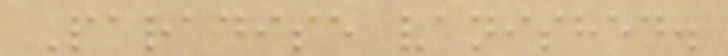Paradise vanished.
